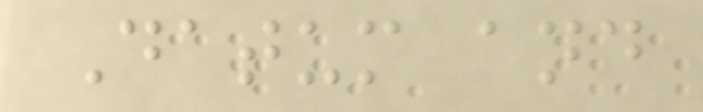Datum and
